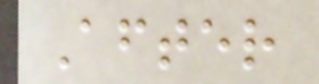After
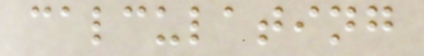calculating
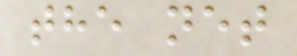the net
